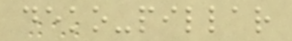deko-pillar
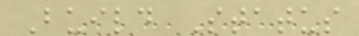Build Status
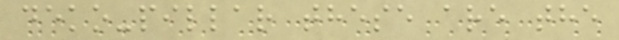deko-pillar these are the
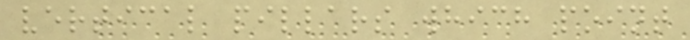vertical pillars which point
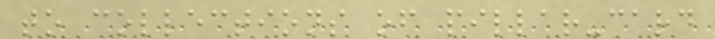to collections of pillar-card
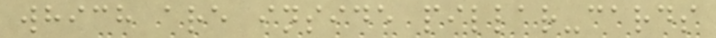which are inside pillar-cards
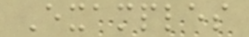Examples
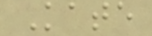Kate
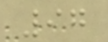97
